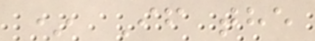* If the
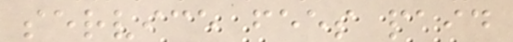service fees paid
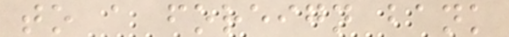to a foreign bank
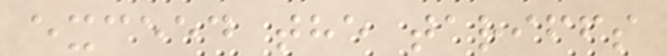exceed the tariffs
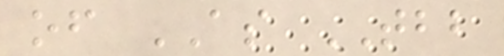of AS TBB
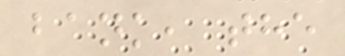bank, the
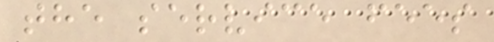the service fees
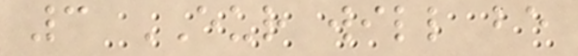3 EUR will be
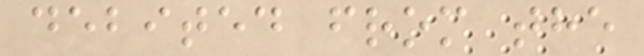debited from the
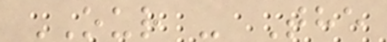OUR - The
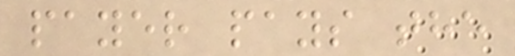payer pays the
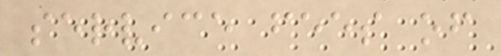service fees of
